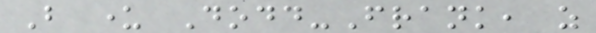But under Dodd-Frank, as
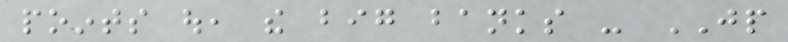points out, the big banks - JP
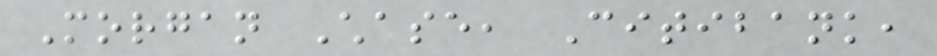Morgan Chase, Citibank,
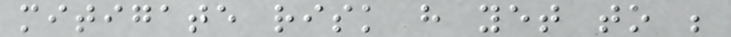mitigate risk have yet to be
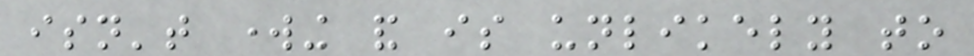isn't working and is unlikely to
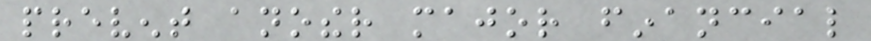prevent another major financial
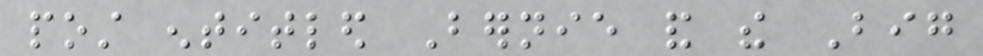post entitled Bernie and the Big
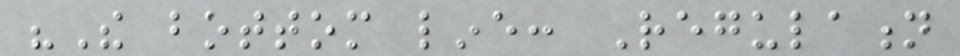"The bottom line: Regulation
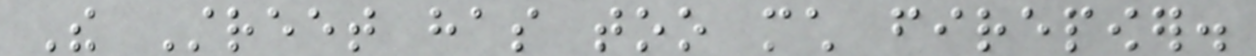The Street has too much firepower.
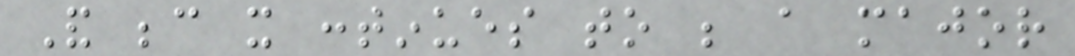And because it continues to be a major
